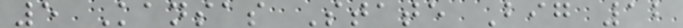5 Kansas State Big 12
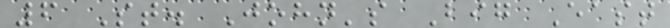6 St. John's Big East
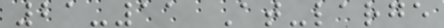21-11 At-large
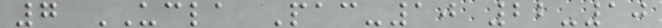7 UCLA Pac-10 22-10
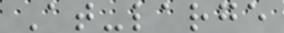At-large
